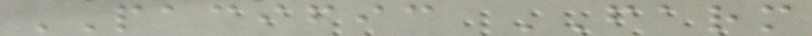PACIFIC FARM
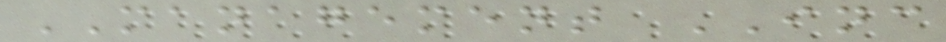MANAGEMENT INC
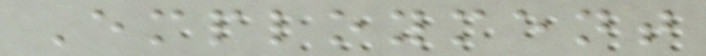Employment
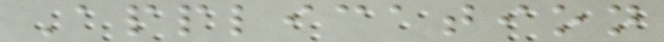Application
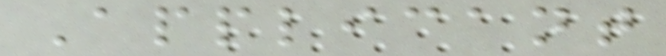Applicant
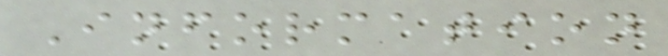Information
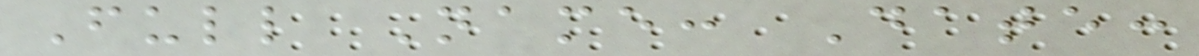Full Name: Date:
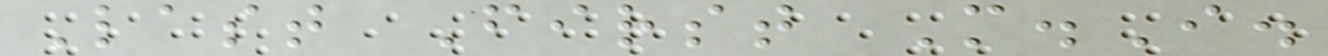Last First M.I.
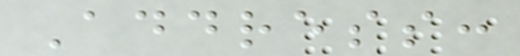Address:
